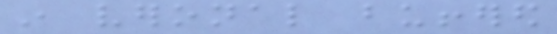in veronal buffered
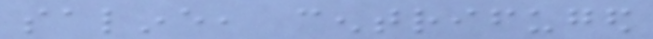saline, centrifuged
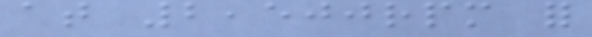at 2,500rpm for
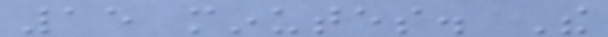15 minutes. The
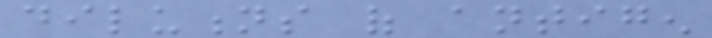dilutions of antigen
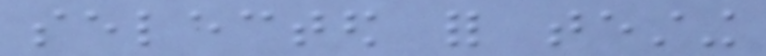selected for testing
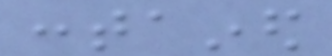contained
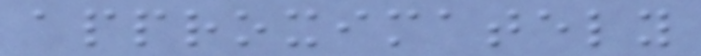approximately
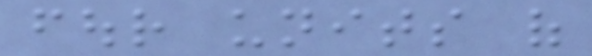four units of
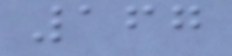167
